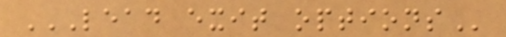LEAD EXIT OPTIONS
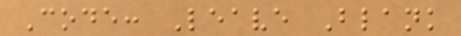Code: Leave Blank
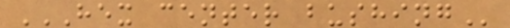HEX CENTER BUSHING
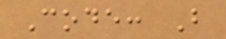Code: B
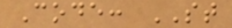Code: ST
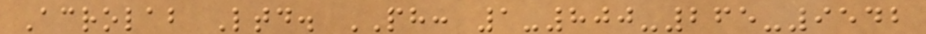Acrolab Ltd. PH: 1-800-265-9542
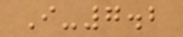I-7.2
